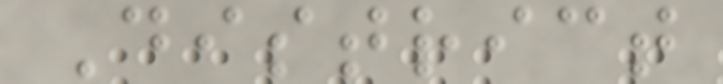District
